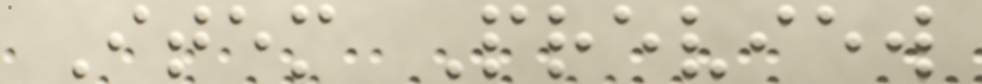Item Preview
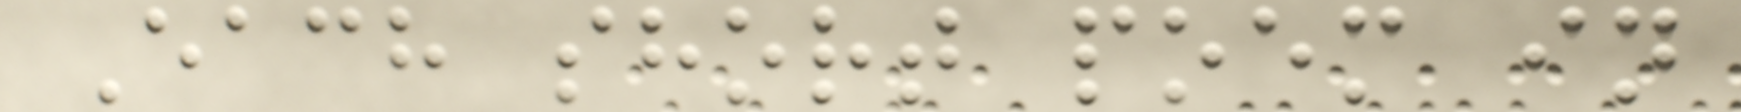Each short poem in
